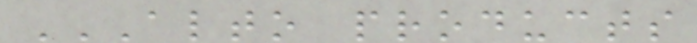ALTO PRODUCTS
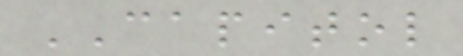CAPITOL
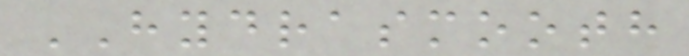HYDRASMOOTH
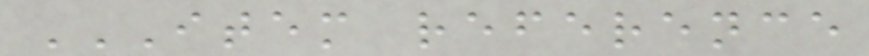ITEM REFERENCE
